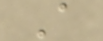A
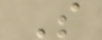S
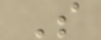S
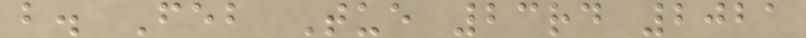b. Feb Tue 23rd 2021
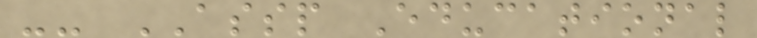-- ASSP Educational
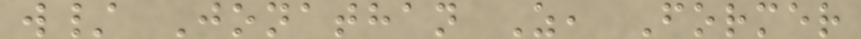w/ Jonathan Z, Former
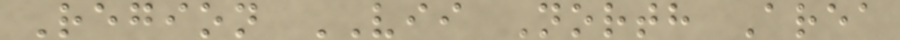Region VII North Area
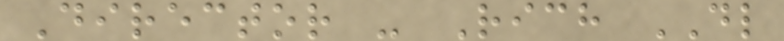Director - Rich DL
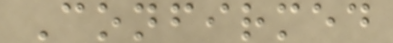Confirmed
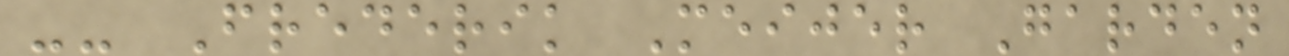-- Frederik Meijer Garden
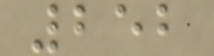252
